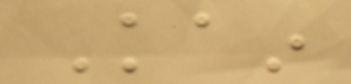Kain
